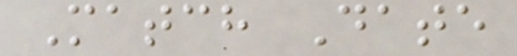Match Date
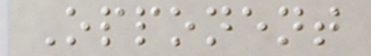Opponent
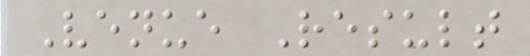Venue Result
